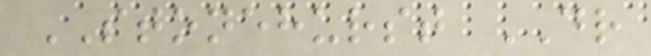STONEHURST DR
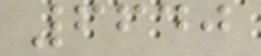6640
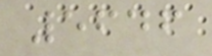5646
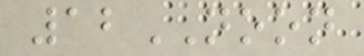12NOON
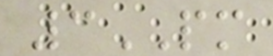3PM
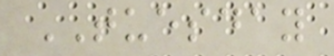TUESDAY
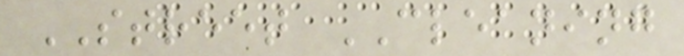STREET CLEANING
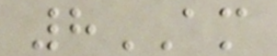8AM
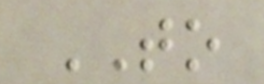TO
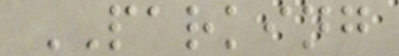PARKING
